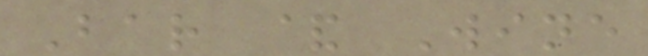Bar & Wine
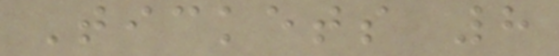Tickets 8
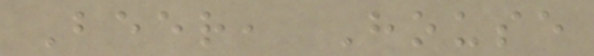Beer, House
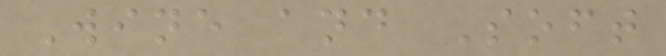Wine and Soft
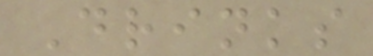Drinks
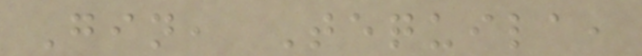Gin, Tequila,
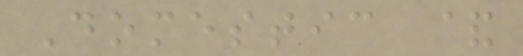Domestic &
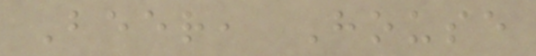Beer, House
